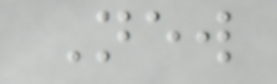New
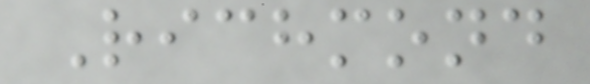Richmond
